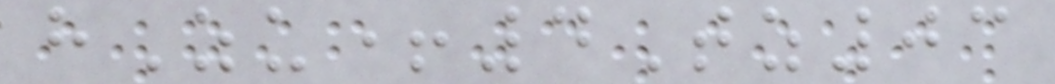hZu+4Tz03
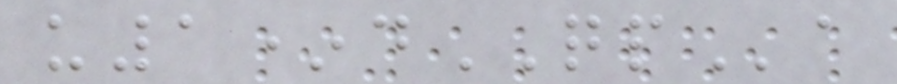u1*dQPa
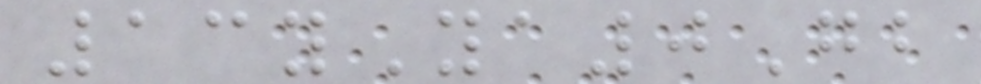13yYa0Gb
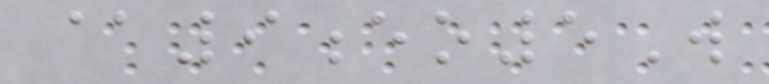@9eo5W
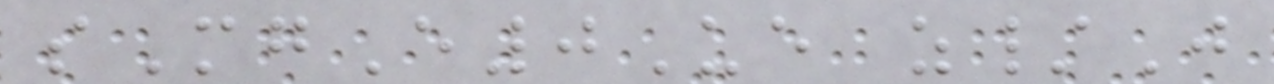sMgE0Ue z/J
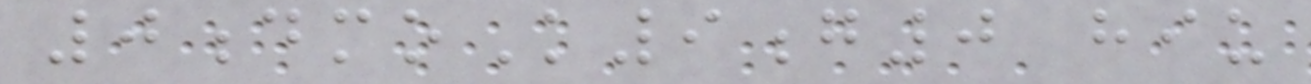0dmoK9g0 hiu
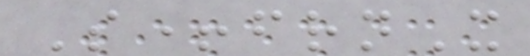S+frnX
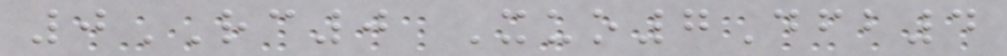0RC0 Xuo7Dfb4
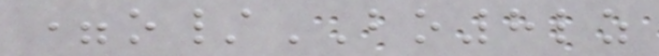=o/BO8lz
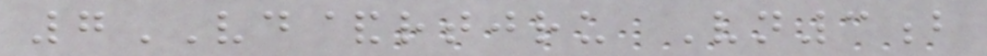7VD&rtjru Vn3b
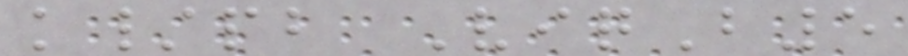k/pb ViqB5
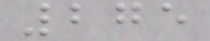275
